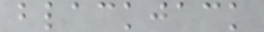blackjack
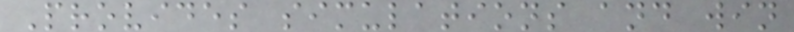Provides simulations and win
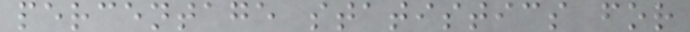percentage statistics for
